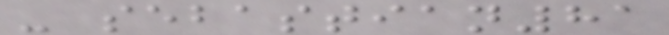- sebastian81
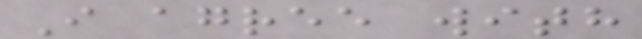I agree with
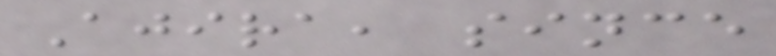Ajira, since
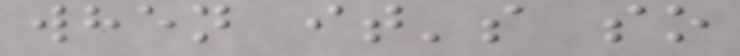when it's so
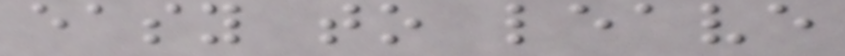easy to leave
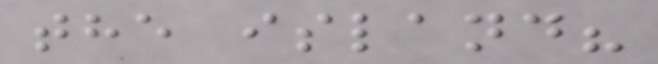the island?
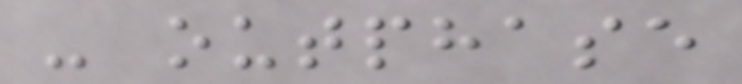- outphase
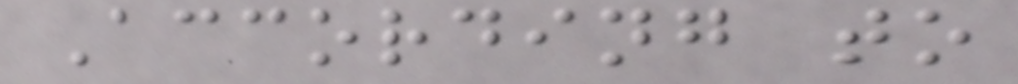According to
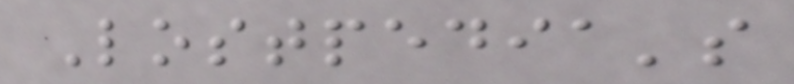Lostpedia's
